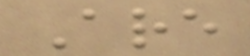Are
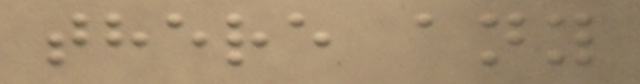there any
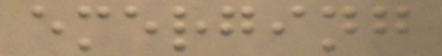emerging
